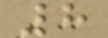8
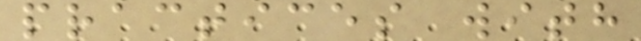practices with
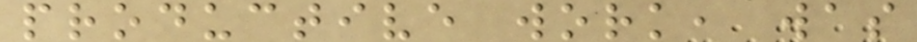productive work, was
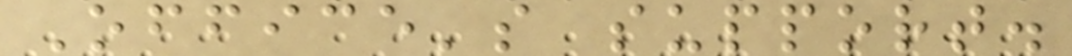Office's support.
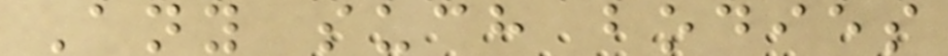Any such bodies
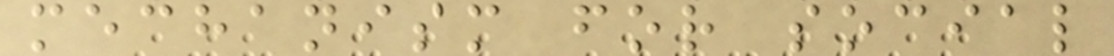mechanism for social
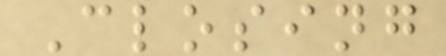Closing
